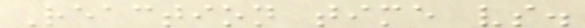Reaction time vs.
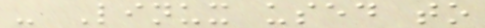- Linux used to
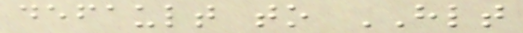default to HLT
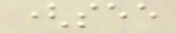(see
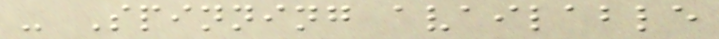- Spinning available
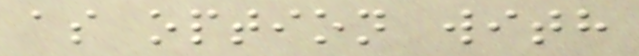as option with
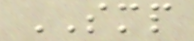SMP
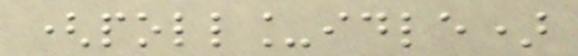(poll_idle)
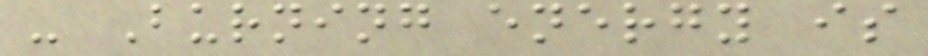- Burning energy is
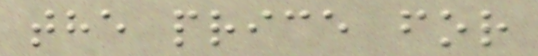the price for
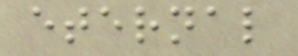eternal
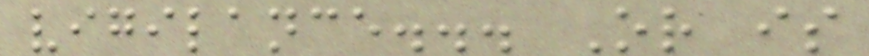vigilance... Or is
